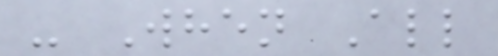- When All
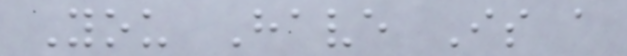You Have Is a
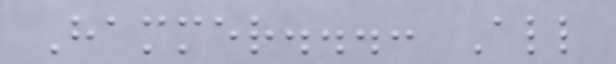Hammer...: All
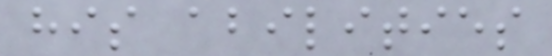his abilities
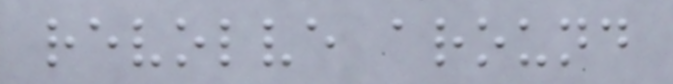revolve around
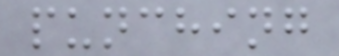punching
